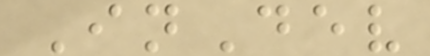InDev
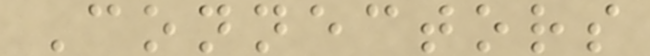Connectors
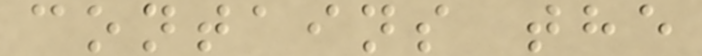contains the
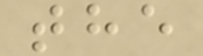the
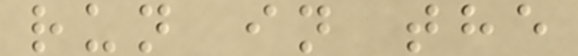run in the
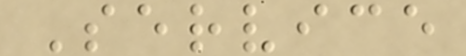Service
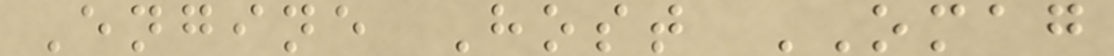Engine Host OMAG
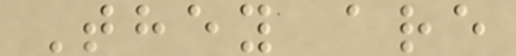They are
